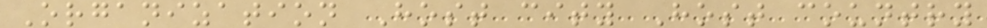Organization Host city Host country
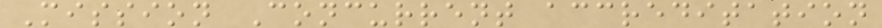Mission Concurrent accreditation
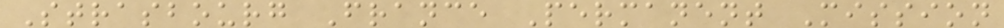Strasbourg France Permanent Mission
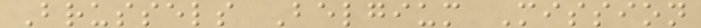Brussels Belgium Mission
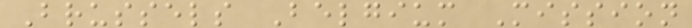Brussels Belgium Mission
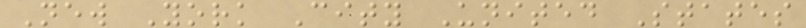New York City United States
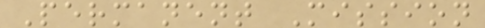Permanent Mission
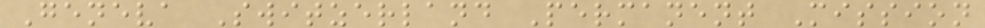Geneva Switzerland Permanent Mission
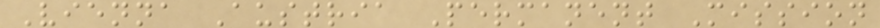Vienna Austria Permanent Mission
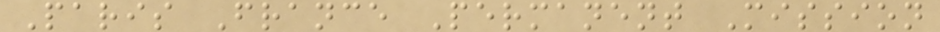Paris France Permanent Mission
